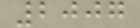2007
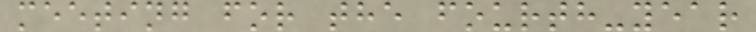meeting for the fourth-year
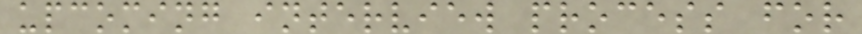upcoming interview process for
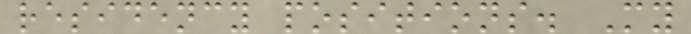residency positions. My
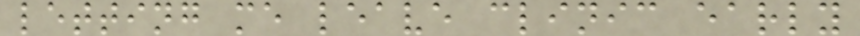letting me leave clinic early
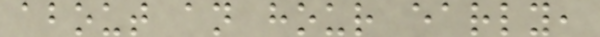about an hour early,
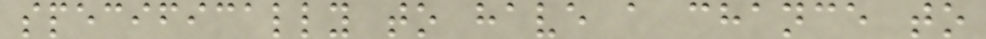specifically to have a chance to
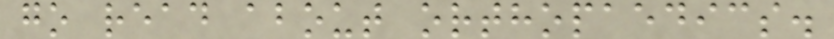go read about orthopaedics.
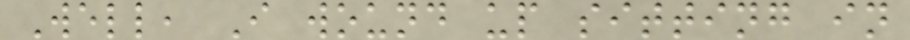Well, I wound up sitting in
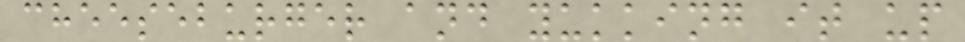cheeseburger and yukking it up
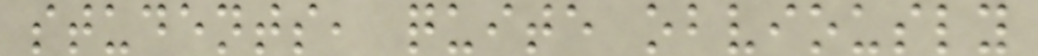students, quite obviously
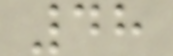48
